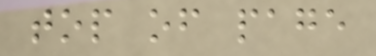top of page
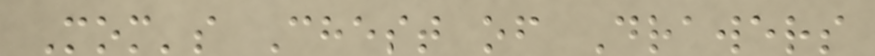Mom's Chest of Drawers
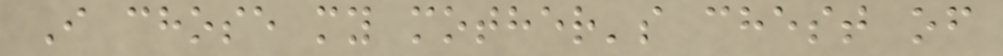I chose my mother's chest of
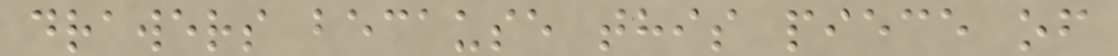drawers because this piece of
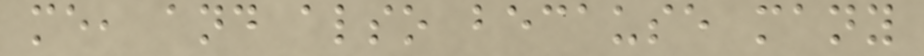me, and also because many
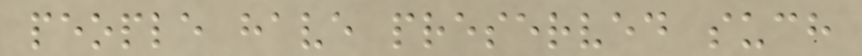people have preserved such
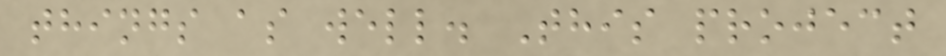things as well. This project
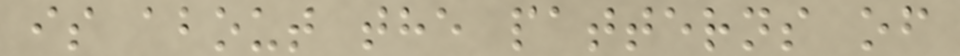is about the patterns of
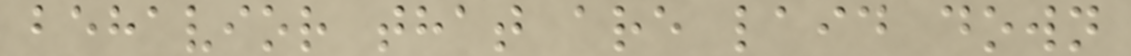behavior that are laid down
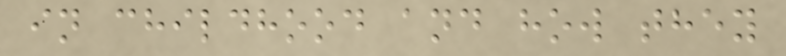in childhood and how they
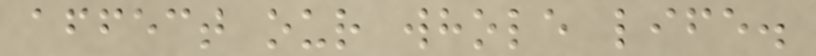affect our whole life.
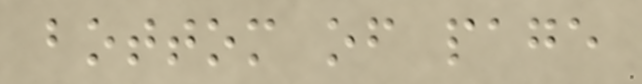bottom of page
